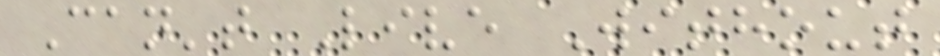Can't Live Without
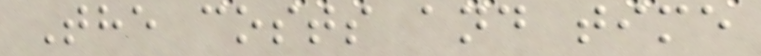The costs and time
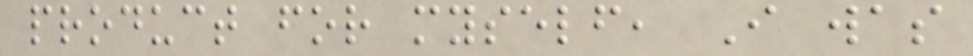product for myself, I was
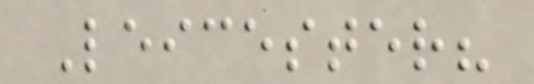Leicester?
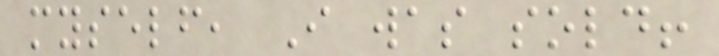myself, I was sold!
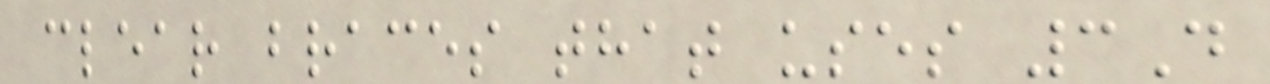clear braces that uses 3D
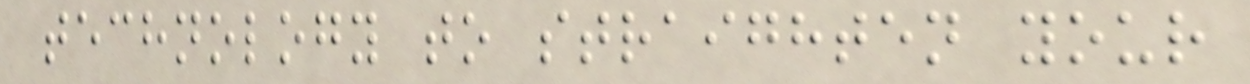technology to straighten your
